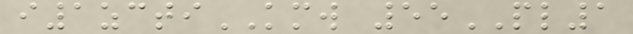i1zctiKMW 55PL1
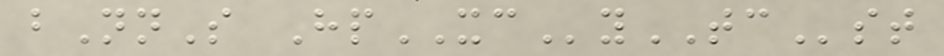bNnS HpXCyTCst
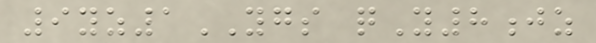9yz1YGS qY8jz
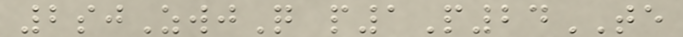2sjZwjQ p1P24TE
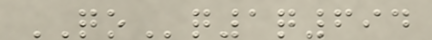QOq1q694
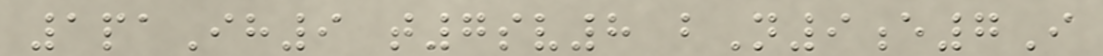1paIh9 t7sv8 bN9e7I
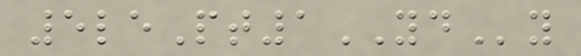5lePt1YDy
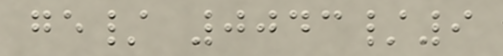ge/ 0043/9
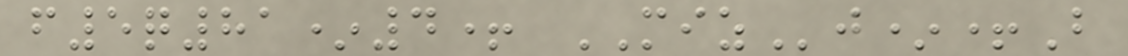f5q81*4+ MIZj*+B
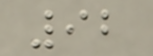92
